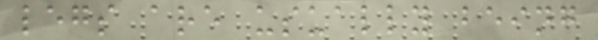legs are usually being
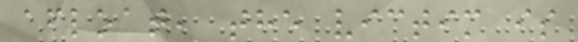afloat, the victim is
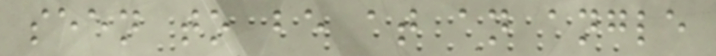seen to be at an angle
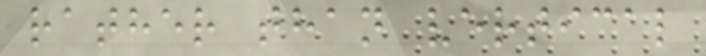rather than vertical
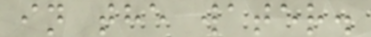in the water.
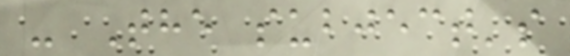- The subject's
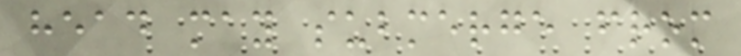head may submerge from
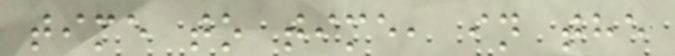time to time, in the
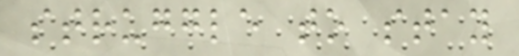struggle to stay
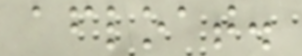afloat.
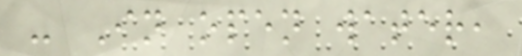- In open water,
